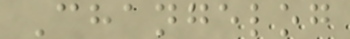Changelog
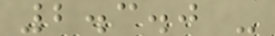2.3.0 -
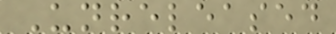Unreleased
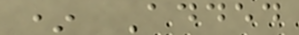* Added
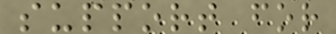support for
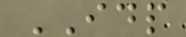IDP
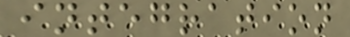integration
